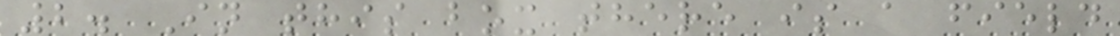2. In this box there is a field
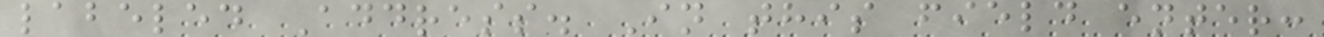labeled Address. In this field enter:
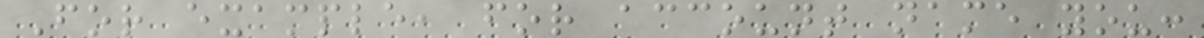For example, for account name you:
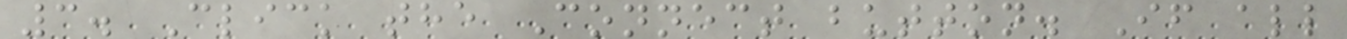3. Click the Connect button. If all
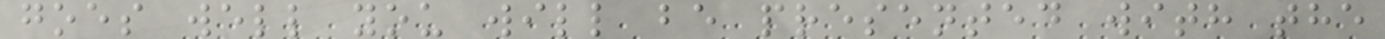goes well you will be presented with the
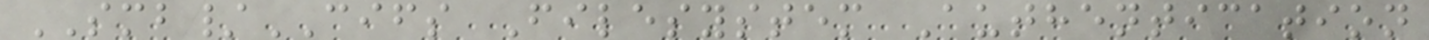SMB/CIFS Filesystem Authentication
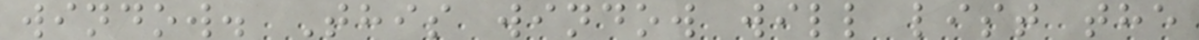window. This window will list the
